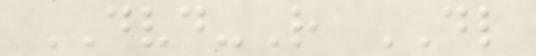DVD-R DL
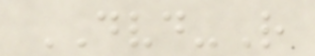DVD-R
